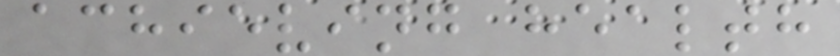achieving health
